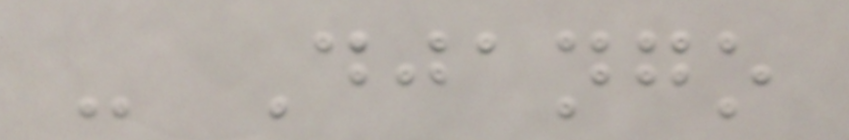- Django
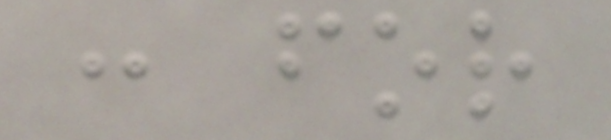: for
